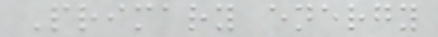Primary energy
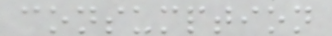consumption
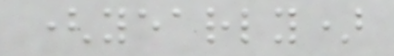(yearly)
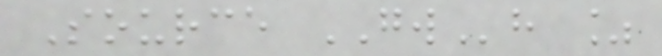Source GWh %
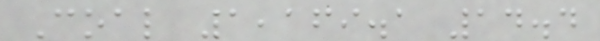Coal 1,169.1 14.4
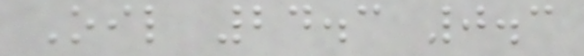Oil 24.3 0.3
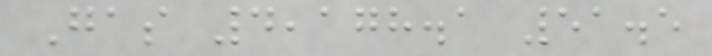Gas 4,178.1 51.5
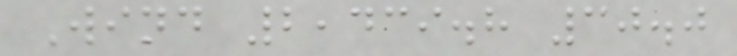Wind 2,439.8 30.0
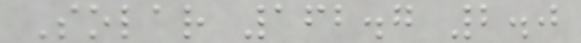Solar 162.7 2.0
